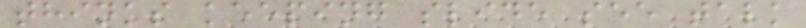thinks keeping slide see talk
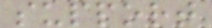support
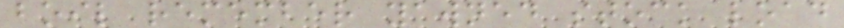boil remember yawned stock load
